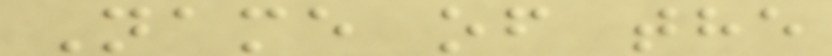Name of the
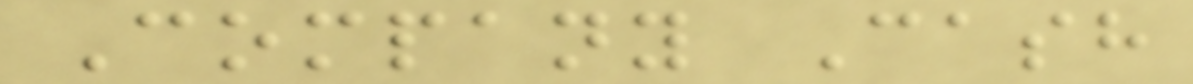Company Cash
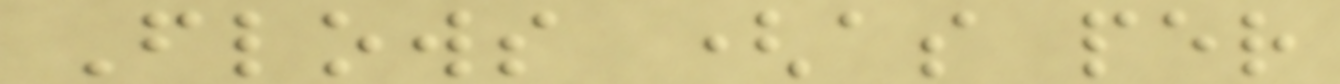Flows (as per
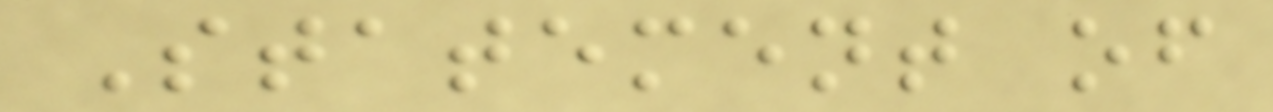Statement of
